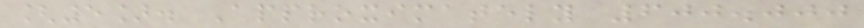[5]. Approximately 600.000
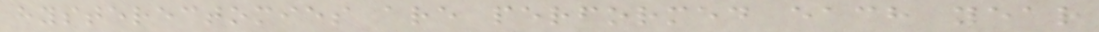hysterectomies are performed each year
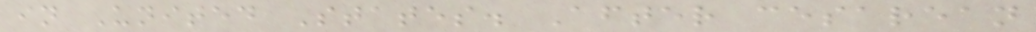in United States. After cesarean
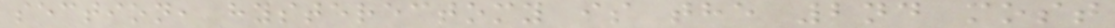section, hysterectomy is the 2nd most
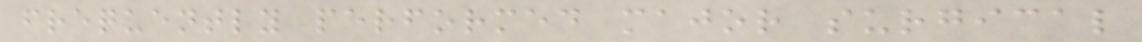frequently performed major surgical
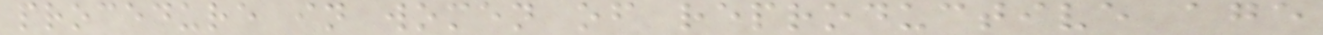procedure in women of reproductive age
